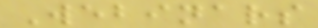Webinars
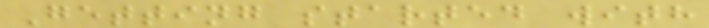Getting started with
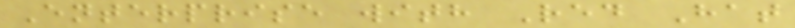Enterprise with Red Hat
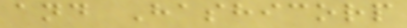and Hashicorp
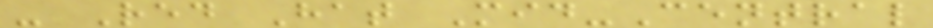- Red Hat Mid-Central
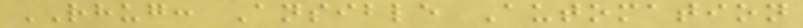RHUG: Ansible Automation
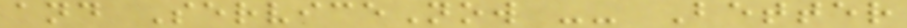and ServiceNow -- Better
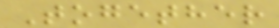Together
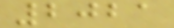2021
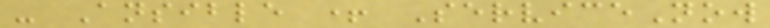- Ansible + ServiceNow
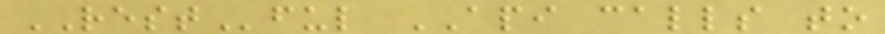RESTful API calls to
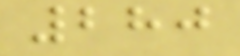280
